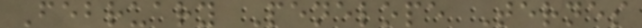February Penelope Ternes
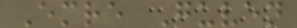Emre Guven
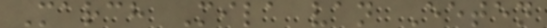March Mila van Eeten
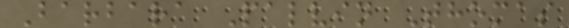Barbara Palvin Thomas
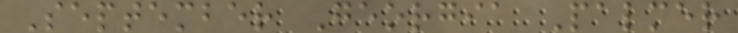September Georgia Palmer
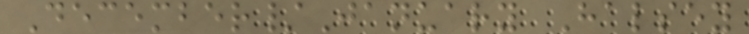December/January Halsey
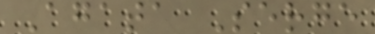Agata Serge
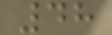48
